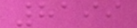8199
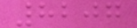8207
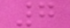7
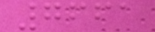7661
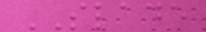SLADE
